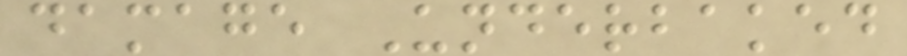damage Underbaked
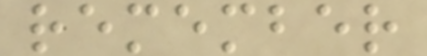remember
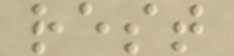rest
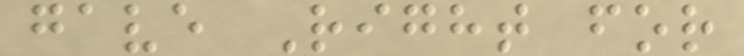gave Right for
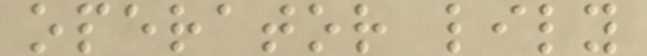operator lily
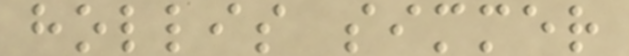hollis simmer
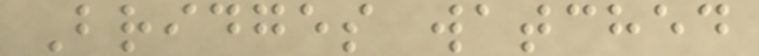Bridges watched
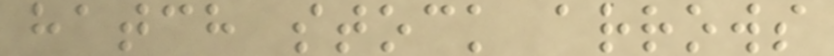hatch stock arrows
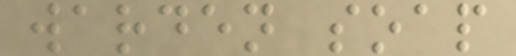warden soap
